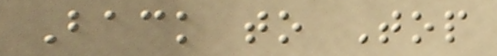Back to Top
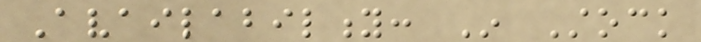Availability: In Stock
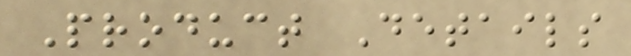Product Details
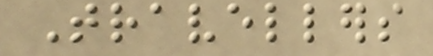Travellers
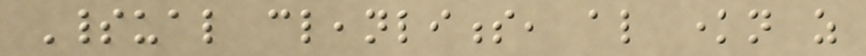Spiritual cleanliness, also known as
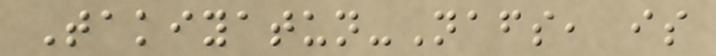Takiyatun-Nafs, is
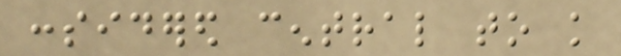considered central to knowledge
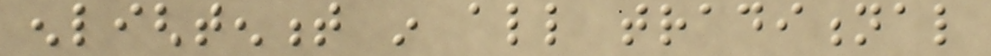enlightenment in all traditional
